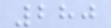280
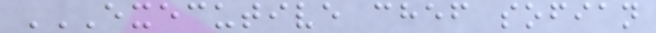EXECUTIVE CHEF SOFIAN
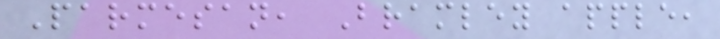Parmesan, Bramley apple,
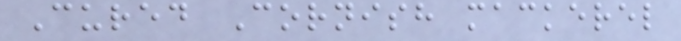Cured Cornish mackerel
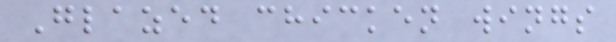Glazed chicken wings
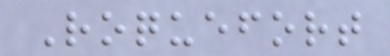Roquefort
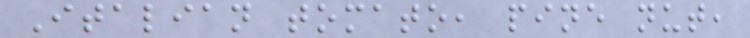Italian tomato, pine nut,
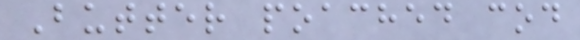Butter poached cod
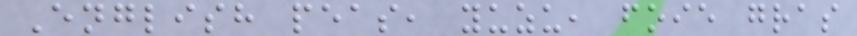English peas, yuzu, foie gras
